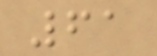61
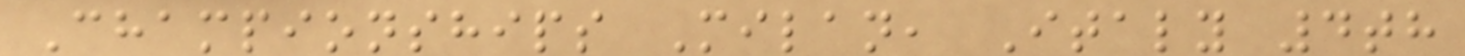Championships Milan, Italy 4th
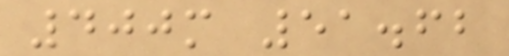400m 51.62
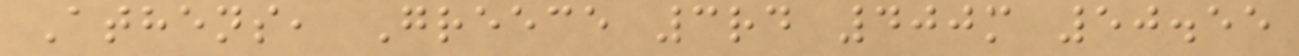Athens, Greece 3rd 400m 50.55
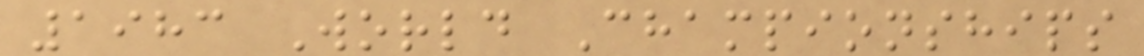1983 World Championships
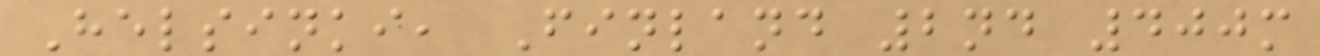Helsinki, Finland 2nd 400m
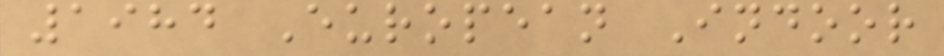1984 European Indoor
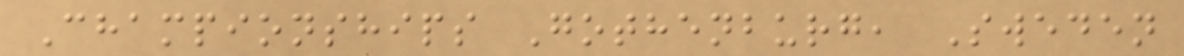Championships Gothenburg, Sweden
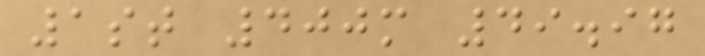1st 400m 49.97
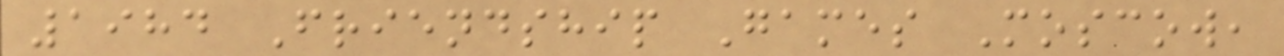1984 Friendship Games Moscow,
